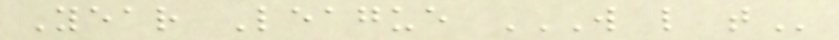Year League W L T
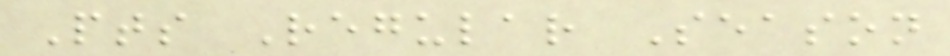Pts Regular Season
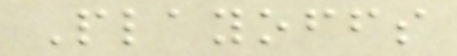Playoffs
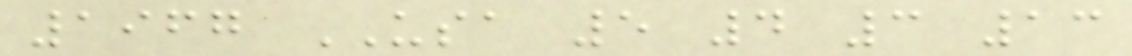1967 USA 5 4 3 13
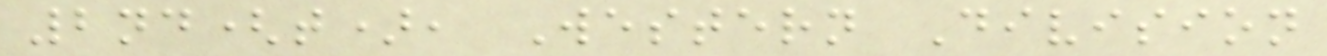2nd(t), Western Division
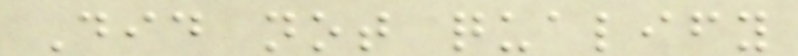Did not qualify
